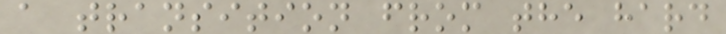a transition from the hard
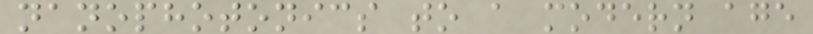nanophotonics to a modern age
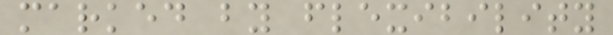marked by flexibility
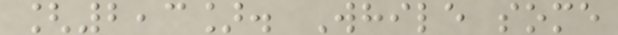[2,3]. While some
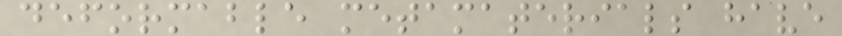deformable metamaterials have
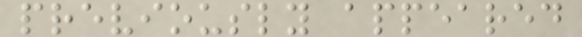previously appeared
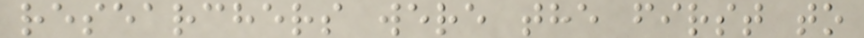researchers were the first to
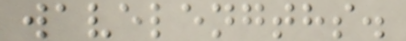wavelengths.
